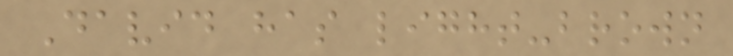David has light-brown
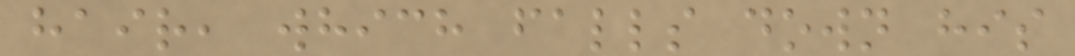hair, which falls down his
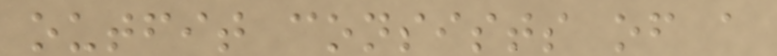outfit consists of a
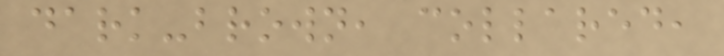dark-brown, collared,
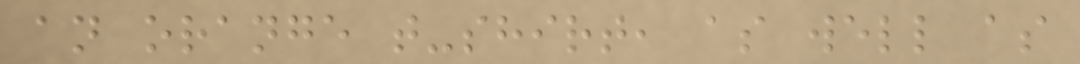an orange t-shirt, as well as
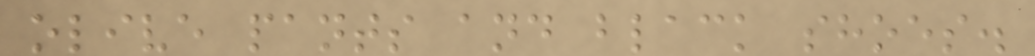olive pants and black shoes.
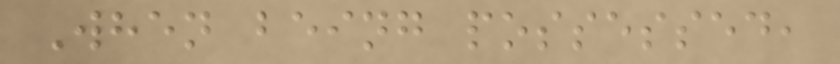When being possessed,
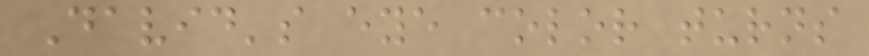David's eye color turns
